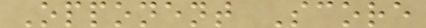Opponent Score
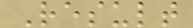Result
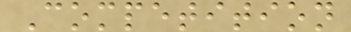Competition
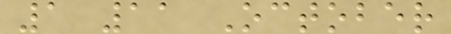1 11 October
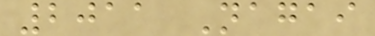2011 Nagai
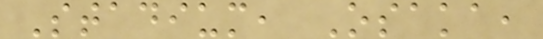Stadium, Osaka,
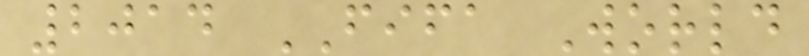2014 FIFA World
